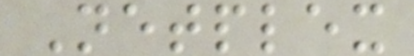Netplex
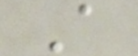A
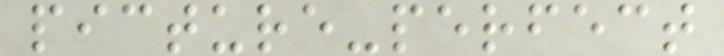picture-perfect
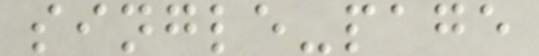single-page
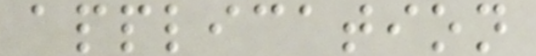application
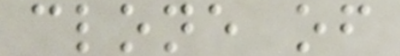clone of
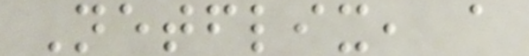Netflix, a
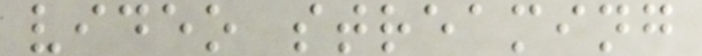video streaming
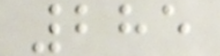285
